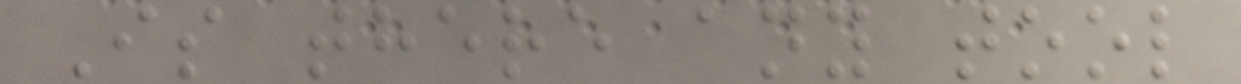Is there any tool
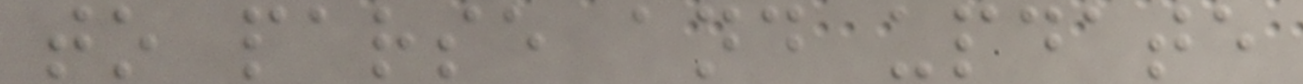to parse and update
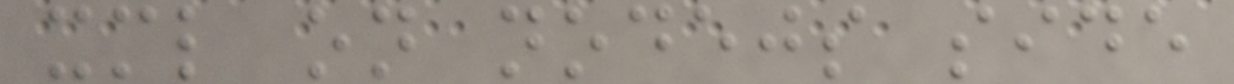xml on nodejs side
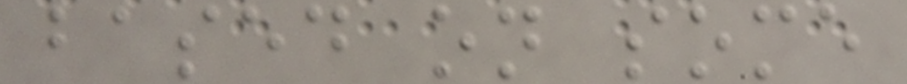based on some
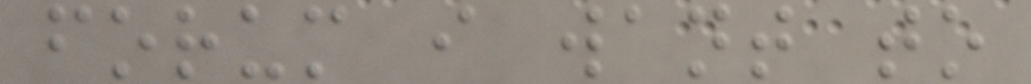forum i want to
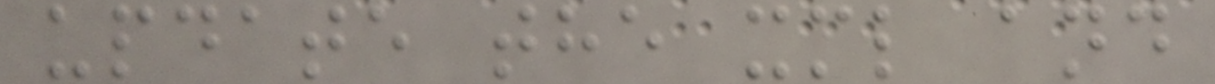update the xml and
